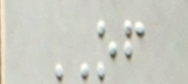OF
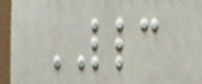LLC
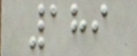189
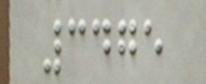3475
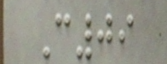C09
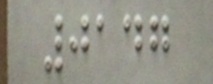0147
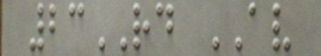23RD AV
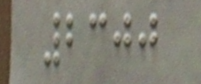2300
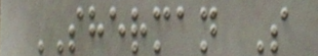SHERMAN S
